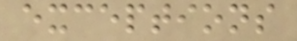exceptions
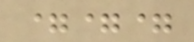===
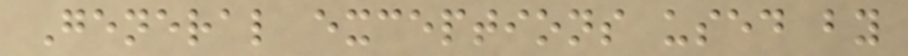General exceptions used by
